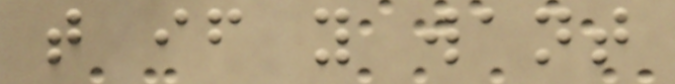that if you want
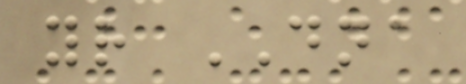your DNA
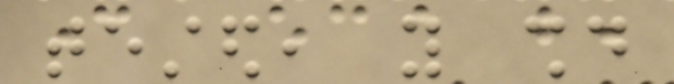tested, you should
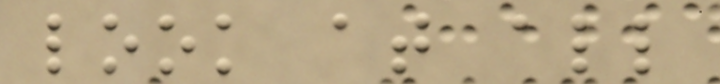look at all
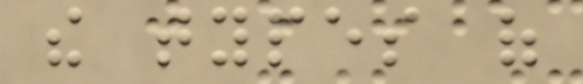the types of
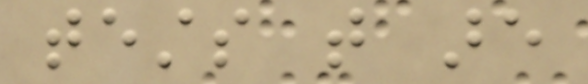tests that are
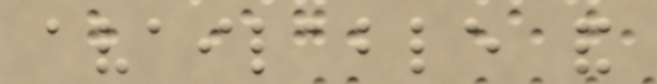available and
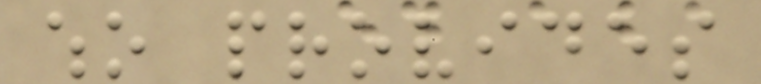who provides
